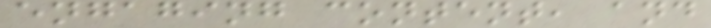engaging content, and
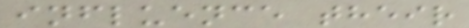influence their
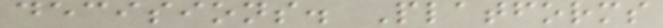decisions. Platforms
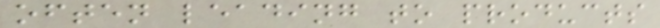often leading to products
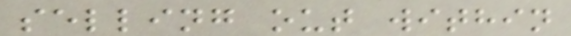selling out within
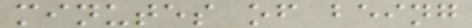minutes of being
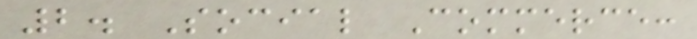2. Social Commerce:
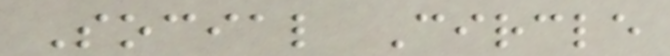Social Circle
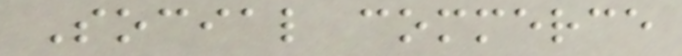Social commerce
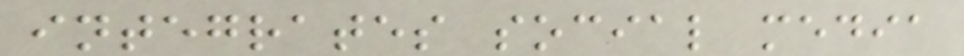integrates social media
